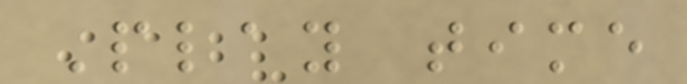Play time
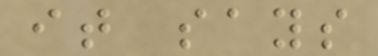it says
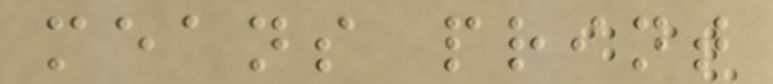means print
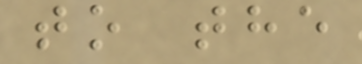to the
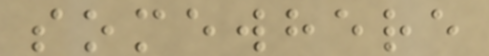somewhere
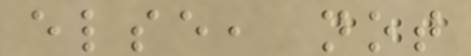else, not
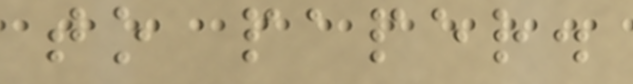to paper.
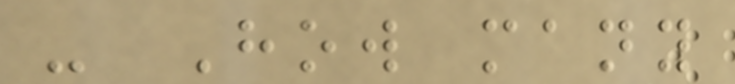- How many
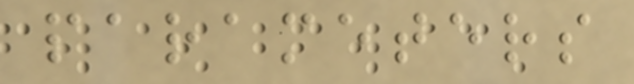parameters
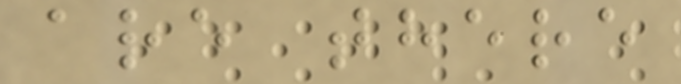are there
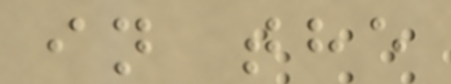in the
